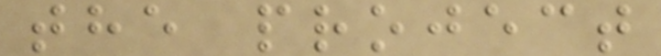the project
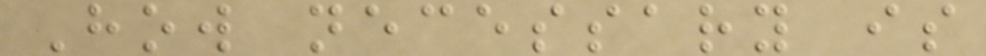How necessary is
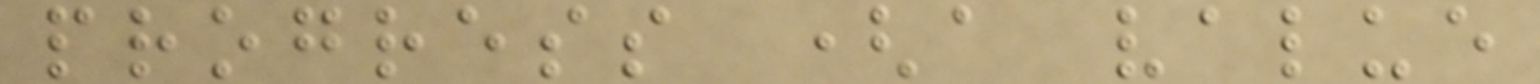progress (a value
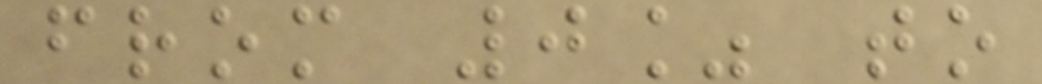from 0% to
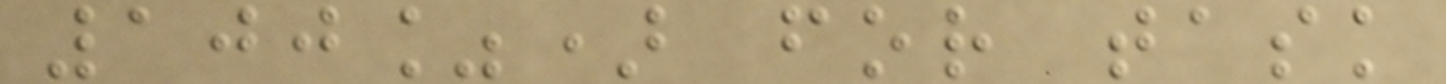100%) for task
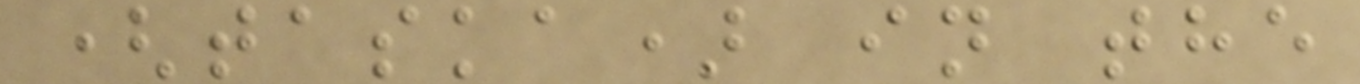(taska) in the
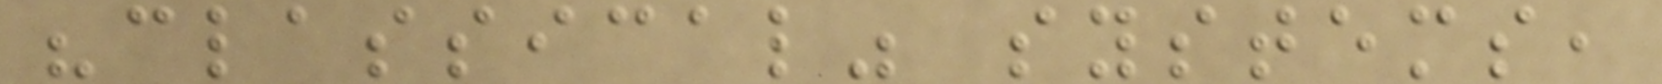"classical" systems,
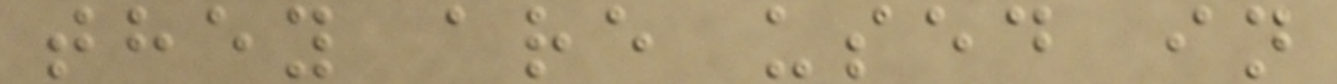they are used in
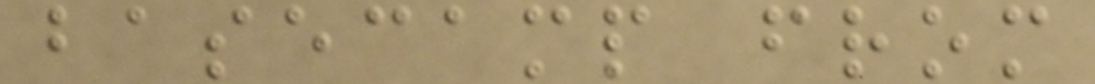basecamp from
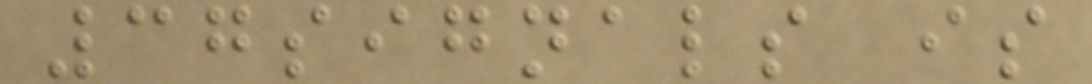37signals is
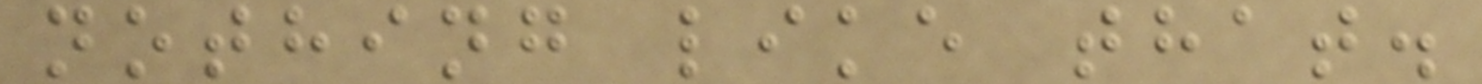nothing like that.
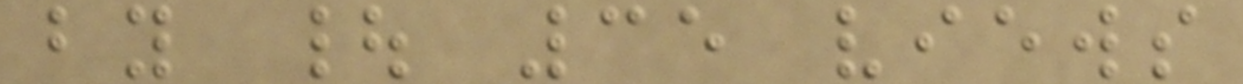by | 35 views
